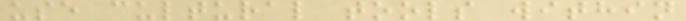use cultural tools within
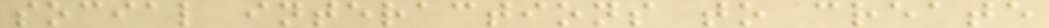social interactions to create
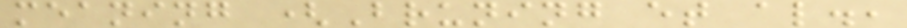meaning (Bruning et al.,
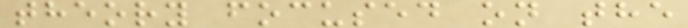theory focused on the
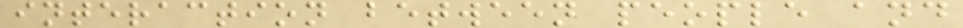interaction between people and
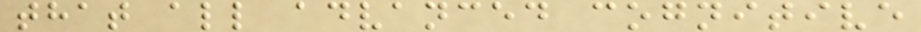that all advanced cognitive
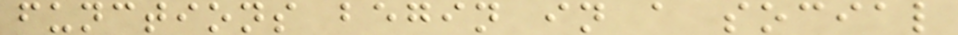functions begin in a social
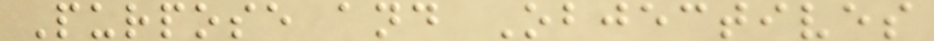Purpose and Objectives
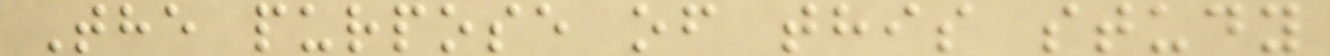The purpose of this study
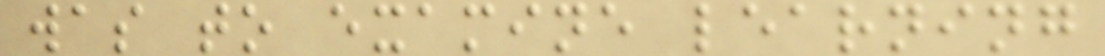was to examine learning
